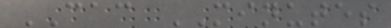CAC MINUTES
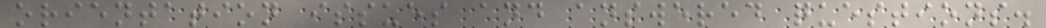orientation issues and answered questions.
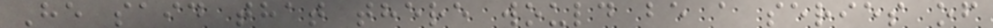He said that there would be a series of
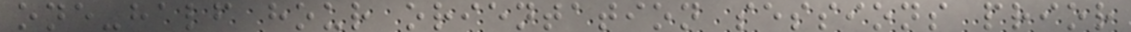one-half hour orientation sessions prior
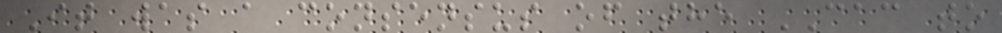It was a consensus of the CAC to
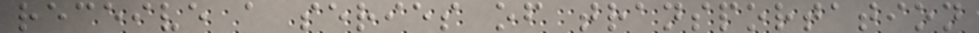receive a series of transportation
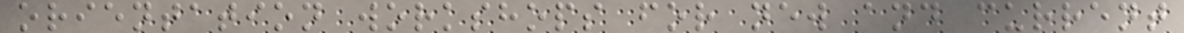orientation workshops for new and current
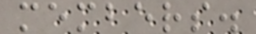members.
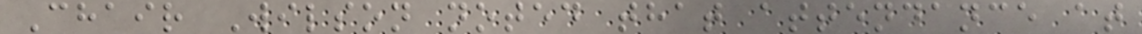Chair Wilson noted that attendance at
